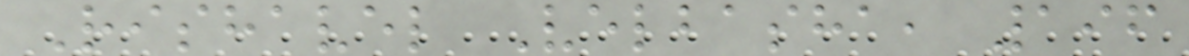Rishavel Velbasha, 196
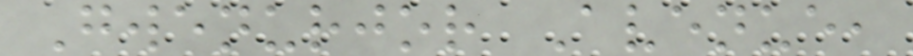Gwenurjor Avenue,
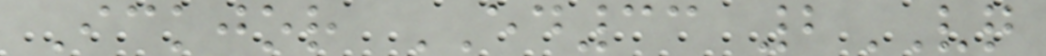Ickjor ED33 2VQ
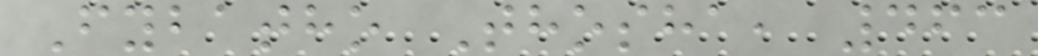Fybatho Thosha, 463
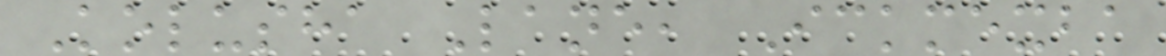Kolusha Lane, Ickmexba
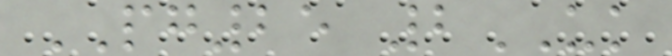PG25 2UK
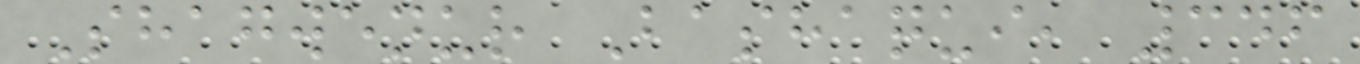Shagwenur Bashaqui, 346
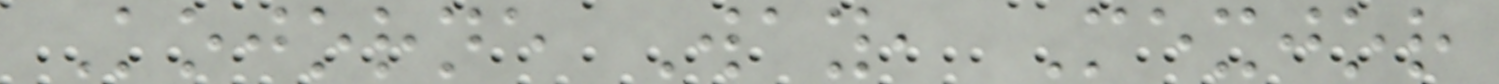Kojorne Way, Mexjor
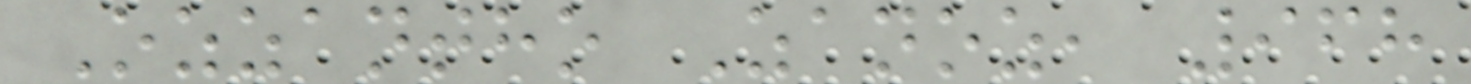Ozzantho Zanoz, 968
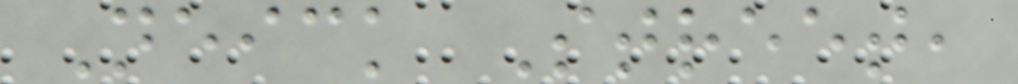Neick Street,
